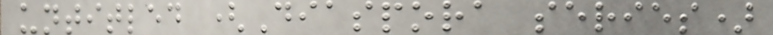untitled (Diaspora series)
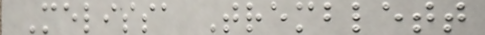Melissa Tremblett
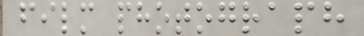film photograph
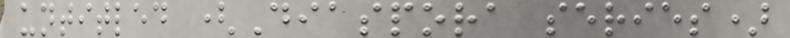untitled (Diaspora series)
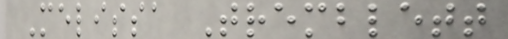Melissa Tremblett
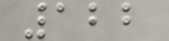122
